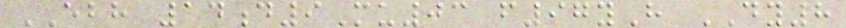EBH 14d9Mu03 f97yH DY8
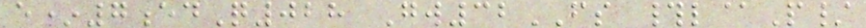e*7edQ028 Gw32FS #l@P/
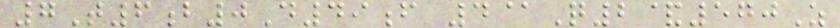7T6b0D49f 4@Q2&570Z
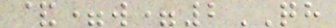&=w=2QH
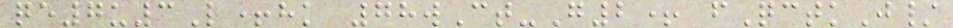qe7u3L+hk 78wCt-G2+ fQctkJ/
